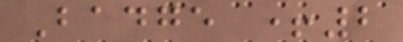Badge +2
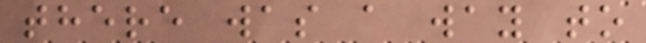there was a way to
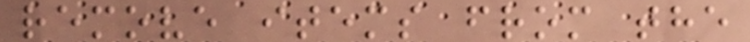remove items from the
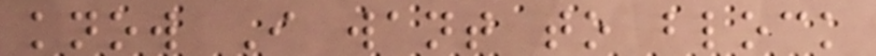know I want to block
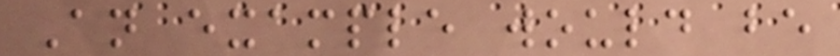An example would be
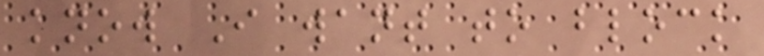know I want to block
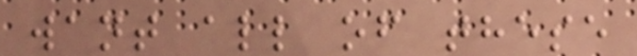want all of these
